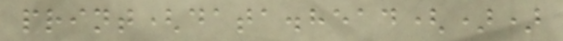print(data.head())
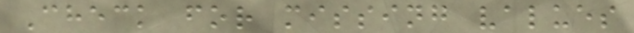Check for missing values
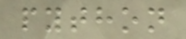python
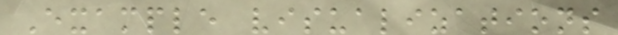Example visualizations
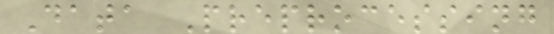Data Preprocessing
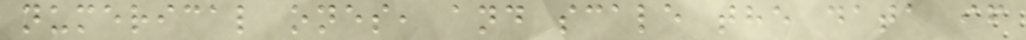numerical ones, and scale the data if
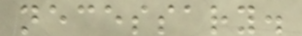necessary.
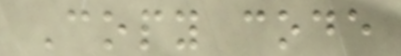Copy code
